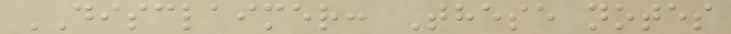DISCLAIMER: These notes
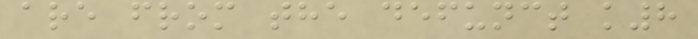are from the defunct k8
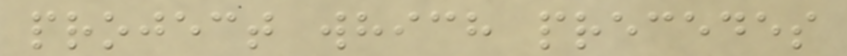project which precedes
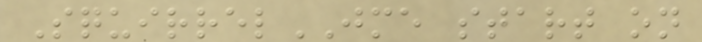SquirrelJME start on
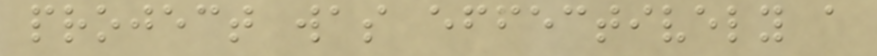project was effectively a
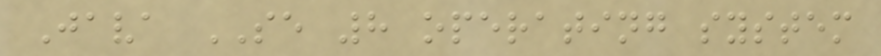Java SE 8 operating system
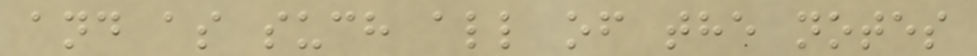and as such all of the notes
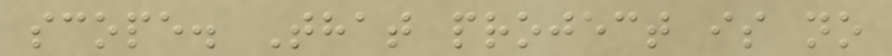scope. That project is no
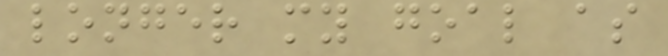longer my goal as
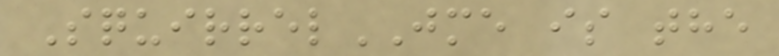SquirrelJME is the
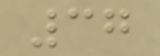37
